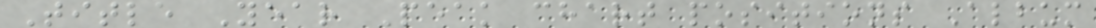Title Year Peak chart positions Album
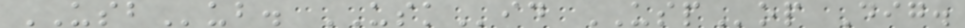USBub. USKid USPop Dig.
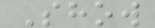Show
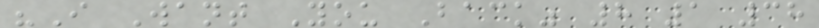"I Want You Back" 8 1 38
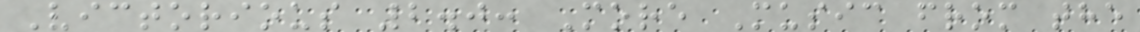Victorious 2.0: More Music from the
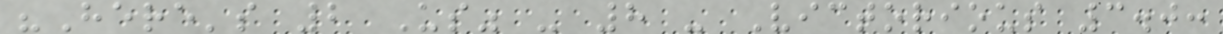"Here's 2 Us" - 8 - Victorious 3.0:
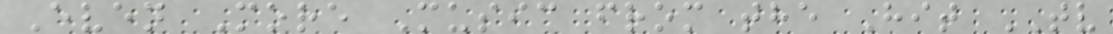Even More Music from the Hit TV
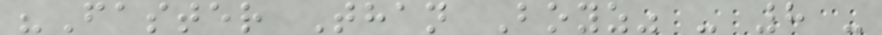"Faster Than Boyz" - 8 -
